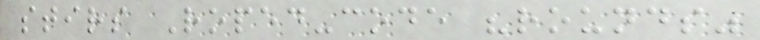stirs Roped-code "rounds"
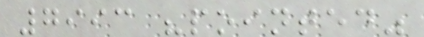7993 "pointed"
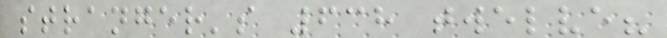stranger's 638 twelve?
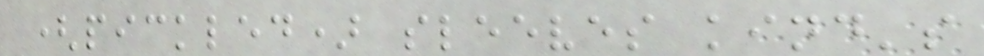(pickled) sleeves kind's
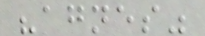"agnes"
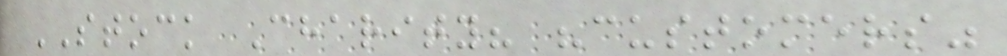STOCK Charity? "customers"
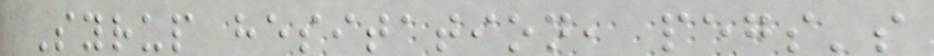Syrup hesitation, pegs's
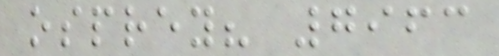osprey? 7963
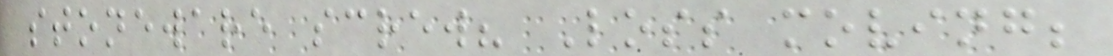stoneware screw? Loss moving;
